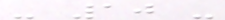- 10 -
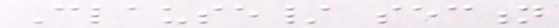Clause/ section
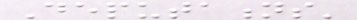Deputations'
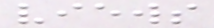views
